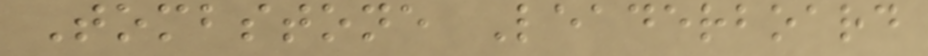Tombstone Leaderboard
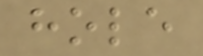hole
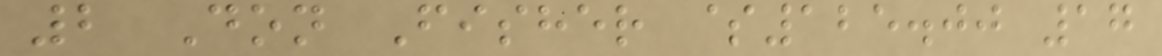2 Don Fisher $125.00 17
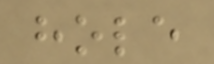hole
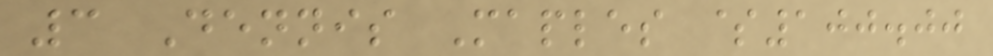3 Dennis Maples $100.00
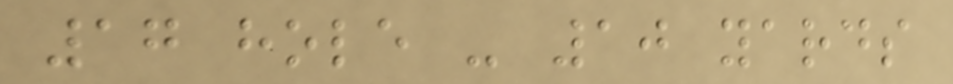17 hole - 10 yards
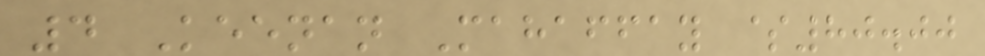4 Keenan Mahaffay $80.00
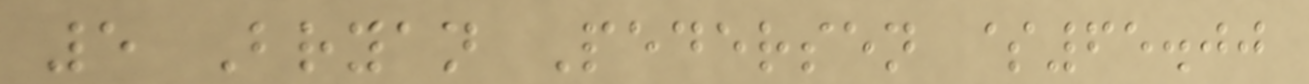5 Bryan Pedersen $65.00
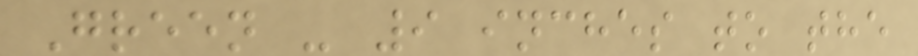Green - 9 inches to the
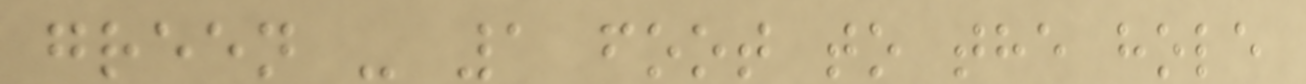green - 1 foot to the hole
